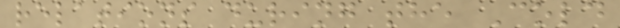relations during the Cold
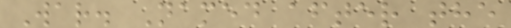War. Named after the
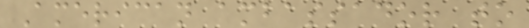American ambassador to
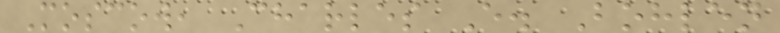Moscow, Charles E. Bohlen
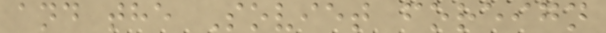and the Soviet foreign
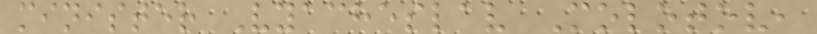minister Vyacheslav Molotov,
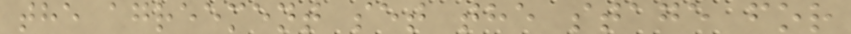the agreement set the stage for
